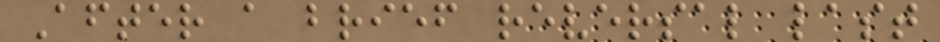After a brief reversal last
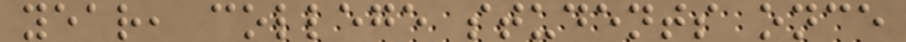year, college students once
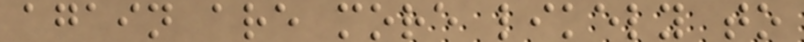again are more likely to
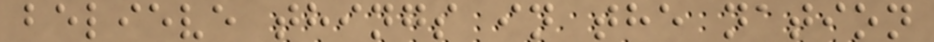believe things in the nation
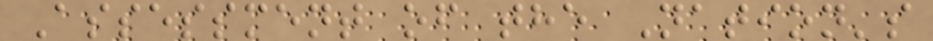Assessment of the Nation's
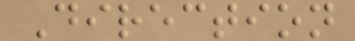Direction
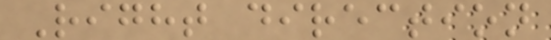Right direction
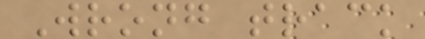Wrong track
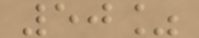50%
